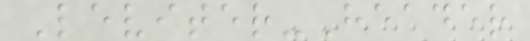Leviter-Header
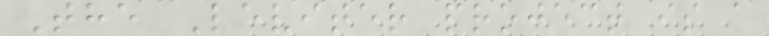The Leviter project is a
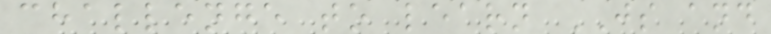challenge to learn JS and
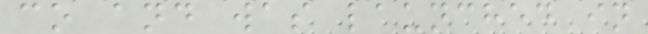co and was launched in
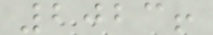2023!
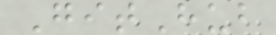GitHub
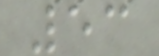53
